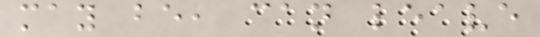may be, can leave
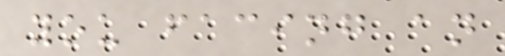you facing an
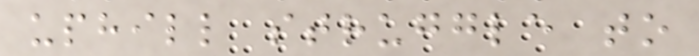uphill struggle to
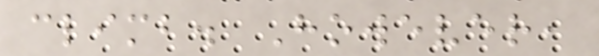climb. However,
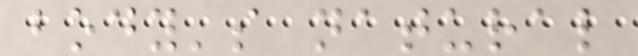body's natural
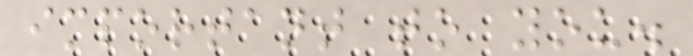important to you.
